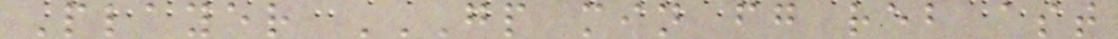Player GP MIN FG REB AST
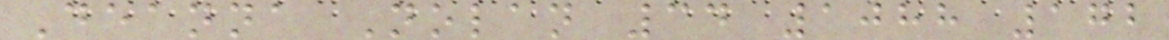Deanna Nolan 34 1088 172
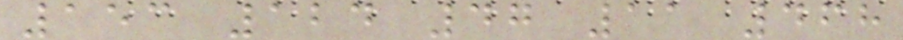153 124 47 11 468
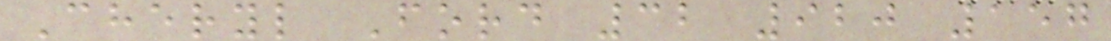Cheryl Ford 32 920 157
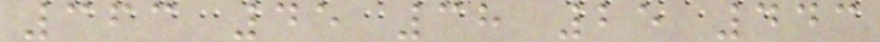363 45 38 25 443
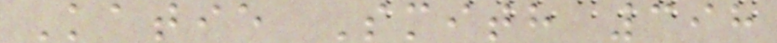Katie Smith 398
